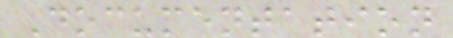Documentation
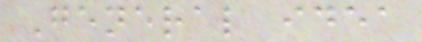General idea
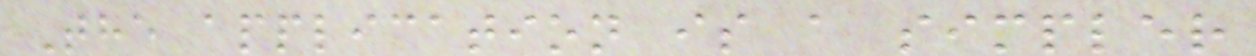The application is a simpler
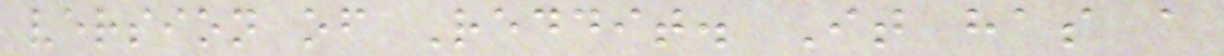version of Reddit. It has a
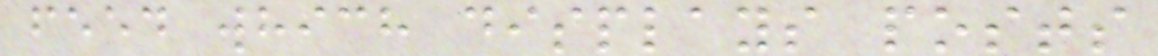feed which displays posts
